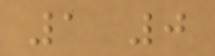1 0
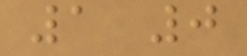1 0
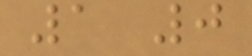1 0
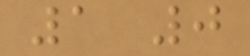1 0
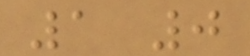1 0
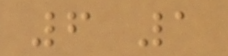6 1
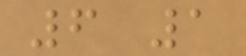6 1
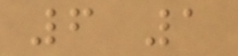6 1
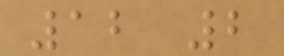12 2
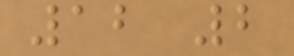12 2
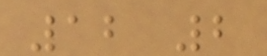12 2
